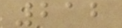212
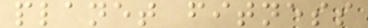planet fitness
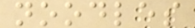noodles
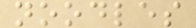noodles
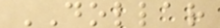DOLLAR
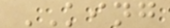KING
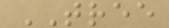TREE
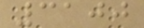3100
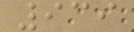939
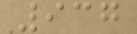937
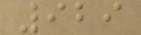929
